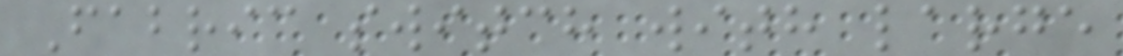Fabric switch with large
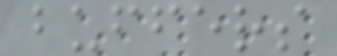buffers
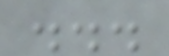...
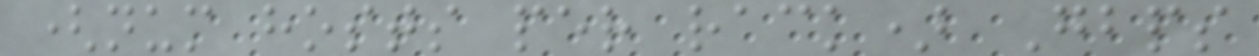(num hosts per rack) Gbps
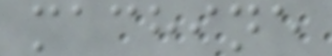machine
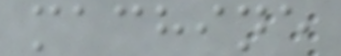machine
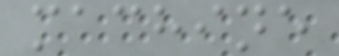machine
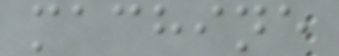machine
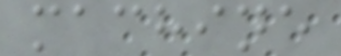machine
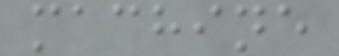machine
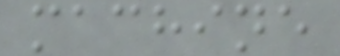machine
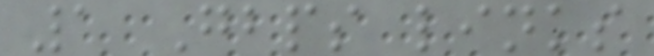1 Gbps links
